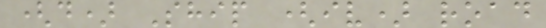(d) Ship (iv) road
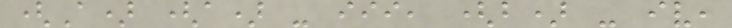(A) (a) - iii, (b) - iv,
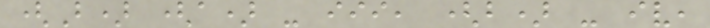(B) (a) - iii, (b) - iv,
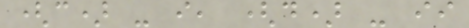(c) - i, (d) - ii
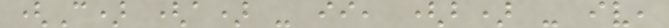(C) (a) - ii, (b) - iv,
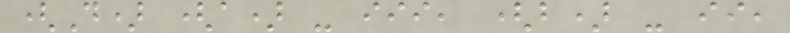(D) (a) - iii, (b) - ii,
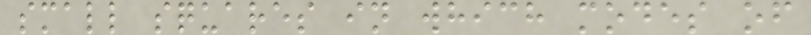small squares in which modes of
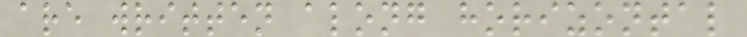are written along horizontal
